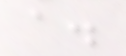a.
